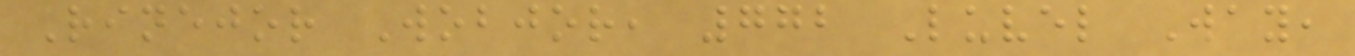Rinejor Wobjor, 772 Luvel Way,
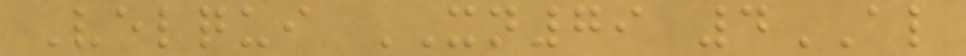Velqui XN79 4AL
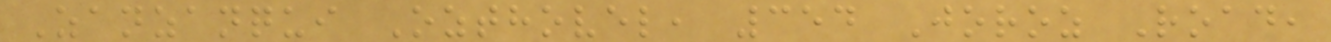Zanzanqui Ozthovel, 354 Joroz Road,
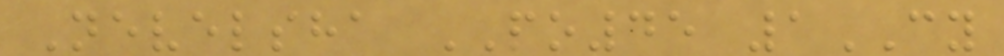Nevelsha PO45 1CY
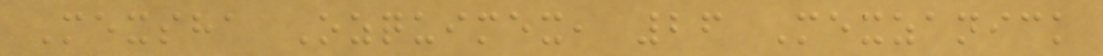Mexsha Ozquimex, 26 Mexzanick
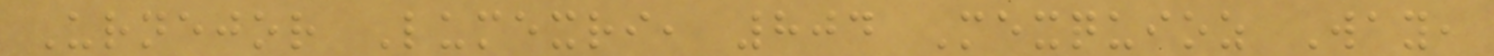Urnejor Lumexri, 804 Mexquioz Way,
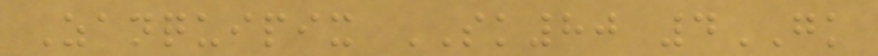Zanquipix SK80 4GK
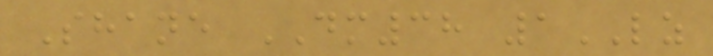Shane DM38 1LZ
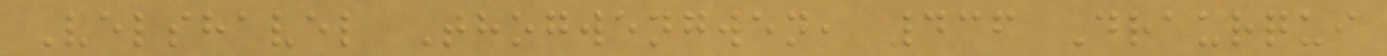Velshavel Thogwengwen, 436 Draurqui
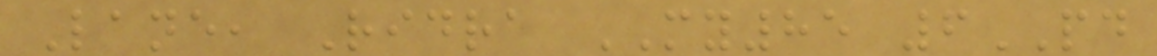Lane, Ridra MY85 6PD
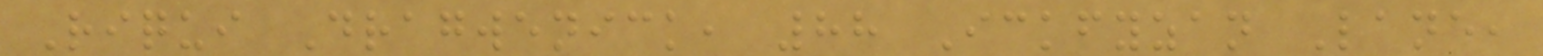Riqui Dragwenick, 88 Ickfyzan Lane,
